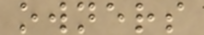owners
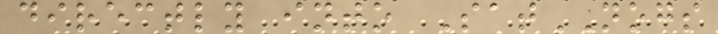directly into SatNOGS
